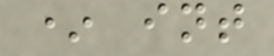* int
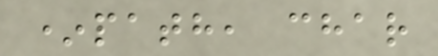*path, char
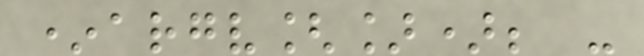*argv[]); -
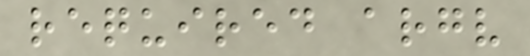required argv
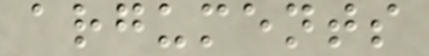arguments
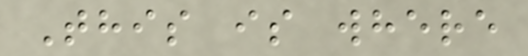This is where
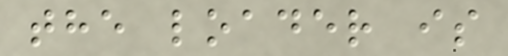the loader is
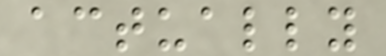actually
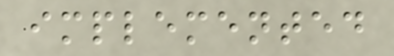implemented
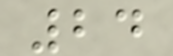24
